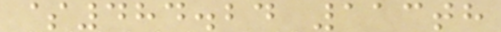$484.24 113th
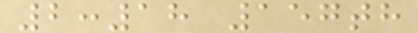2:18 157th
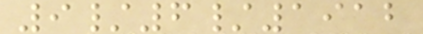9/6/1912
